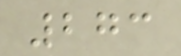273
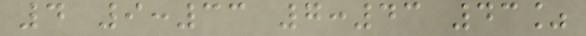4 9:33 7:43 43%
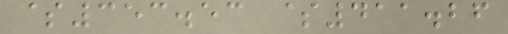$353.53 $411.26
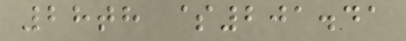28th $201.41
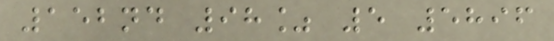152nd 98% 5 5896
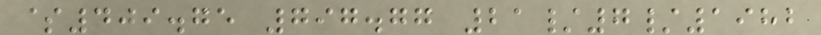$409.75 797.77 21/7/1982
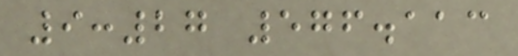9:27 576.113
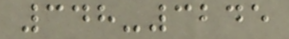348-3245
